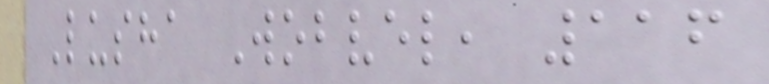Lusha Wobvel, 116
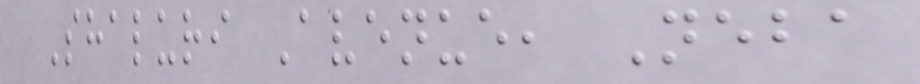Shaluri Avenue, Neba
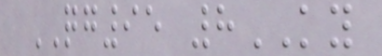QG95 8KY
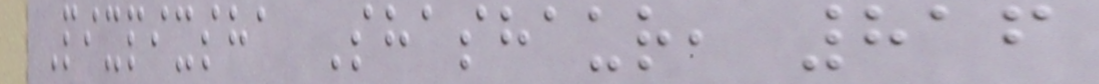Pixpixsha Shashaur, 816
